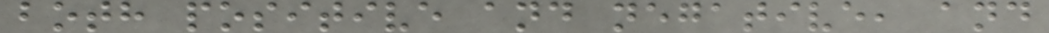both positive and negative, and
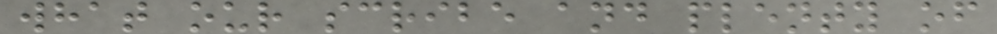what our scribe and plenty of
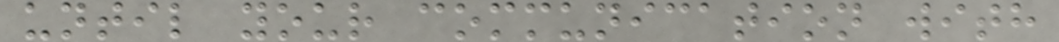until your communication with
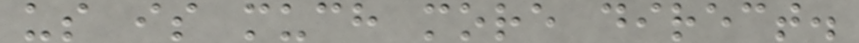us is much more direct.
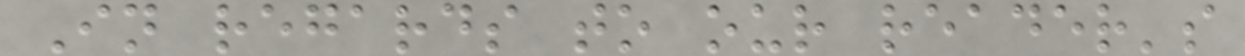In regards to our reader's
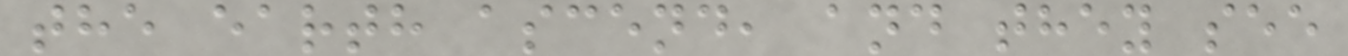the earth ascend, and they see
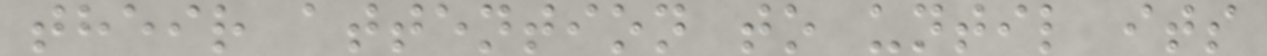their attention to until its
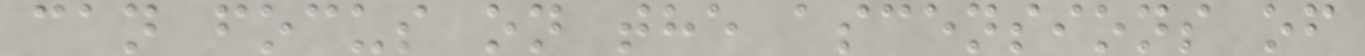can focus on the ascensions of
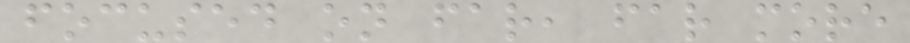focused on far, far more
